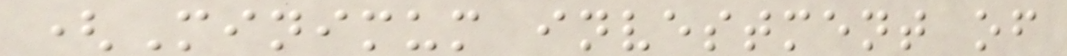(Minimum investment of
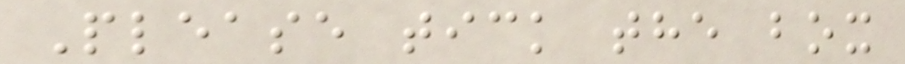Please tick the box
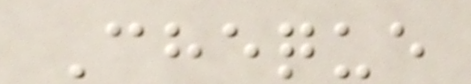Cheque
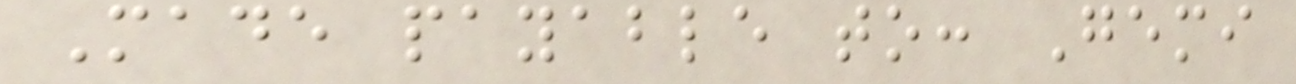Made payable to: Gemi
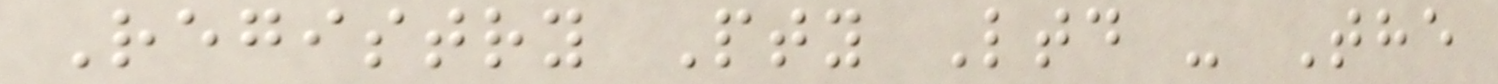Registry Pty Ltd - The
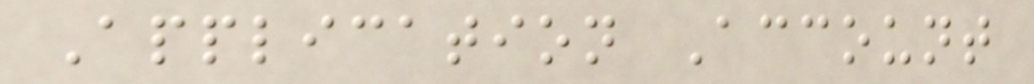Application Account
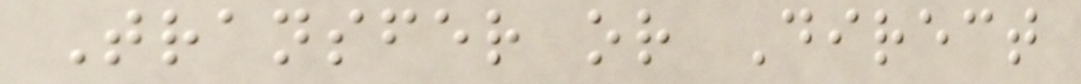Transfer or Direct
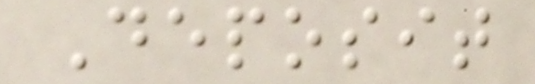Deposit
